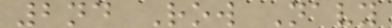2nd Row Navy
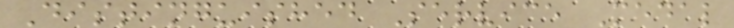Distinguished Service Medal
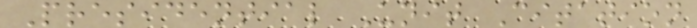Presidential Unit Citation
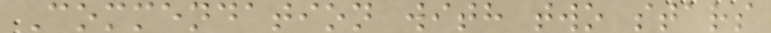Commendation with two stars
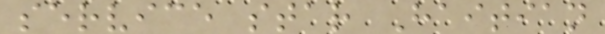service star Haitian
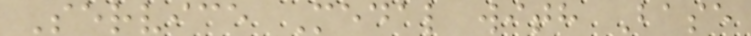Service Medal with Base
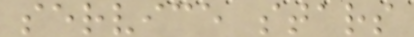service stars
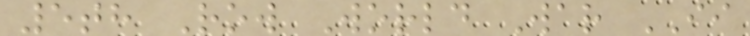5th Row World War II
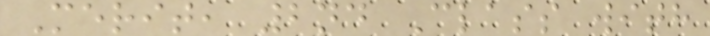Merit, 2nd Class with
